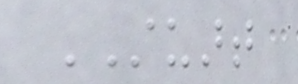STUART
